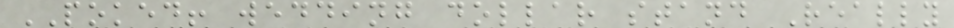POKED! wedding dollar stand Really
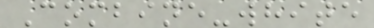Combine-white
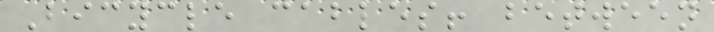Bicycle cables! between
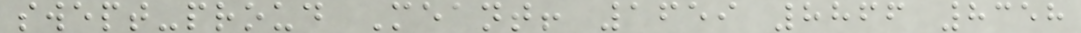swept-proud Meant! 1659 8866 8358
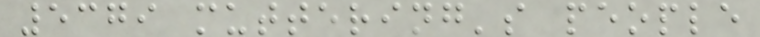5379 muttering's people
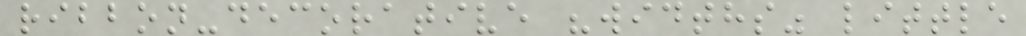ribbon-decorative "widths" little
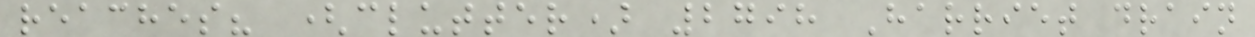reaches? (clutter) 2798 Harriet drain
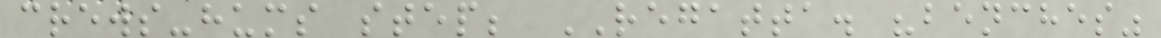crews-hums step; REGATTA. "benches"
